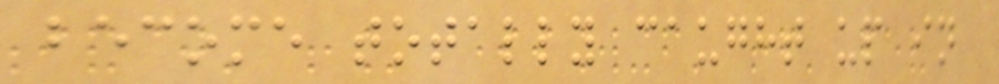become totally caught up in
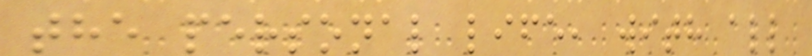the personal life, with all
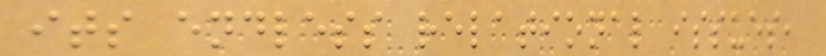its endless relational issues,
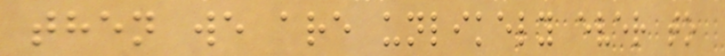then we are unlikely ever to
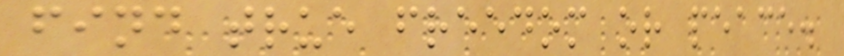find true freedom or peace.
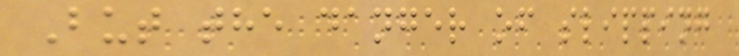But the danger of slipping
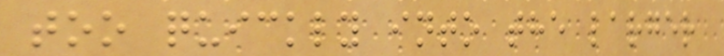too quickly into the larger
